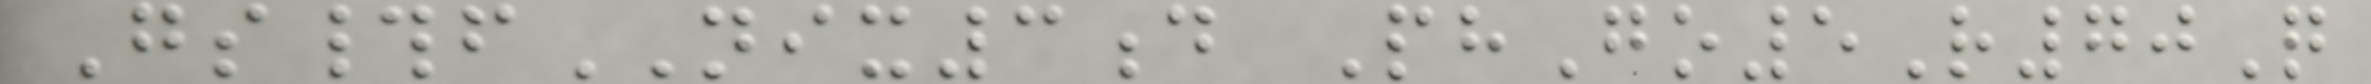Gs#fNIX3d PhGo5R70Q
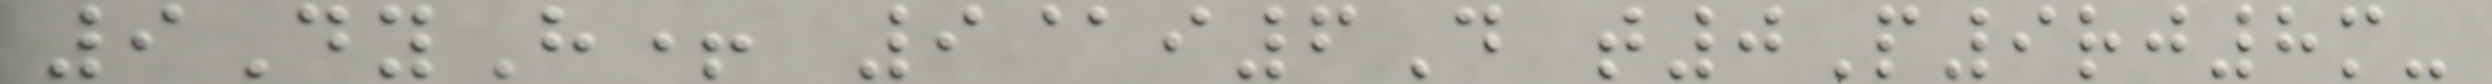9DyH+ 9@i6D t0P9rj8m-
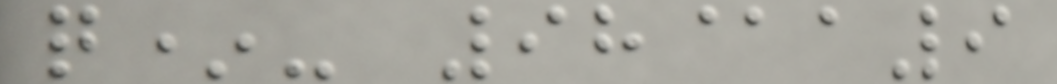q*- 98@a9
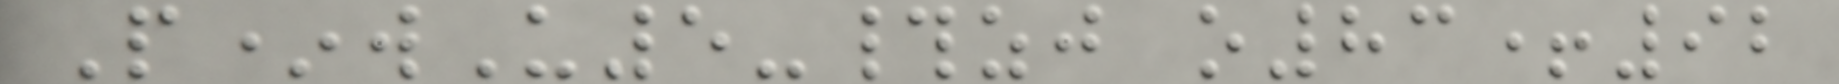P*wU5-#zj o83+92
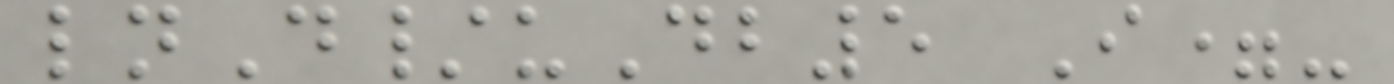lnD/uDb5 I=-
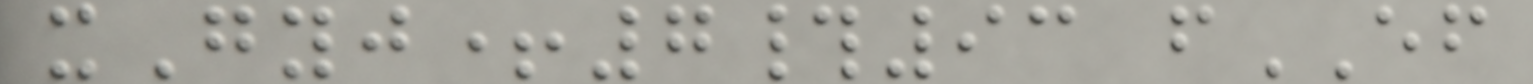xGyj+7#93 fEF
